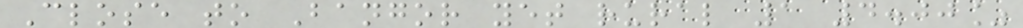Close to Bangor yet rural 1 4.00%
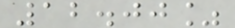12.00%
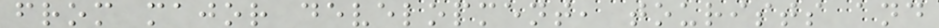from major development, tourists and
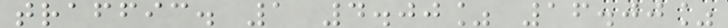traffic. 1 4.00% 16.00%
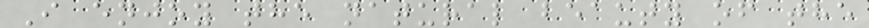I enjoy the natural beauty of the
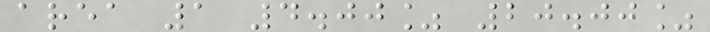area 1 4.00% 20.00%
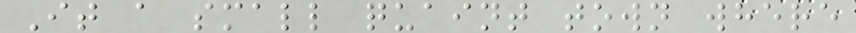It a small quaint town where
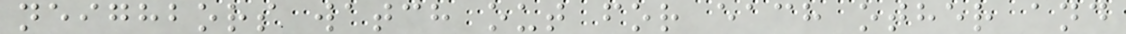neighbors watch out for each other and
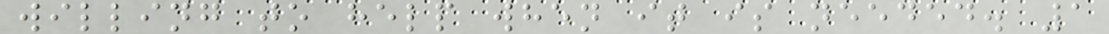willing to help when it is needed. 1
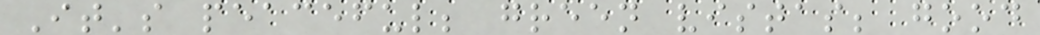It's peaceful; green vistas; good
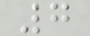7
